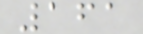161
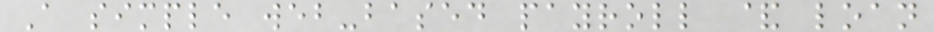A simple web-based payroll & loan
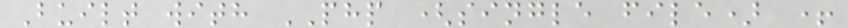Built with PHP (single file) +
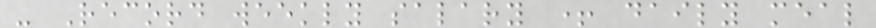- Record weekly salary + daily meal
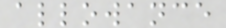allowance
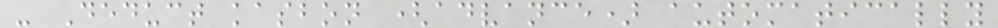- Deduct kasbon (advance) automatically
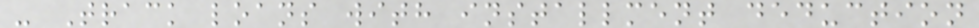- Track loans with installment deduction
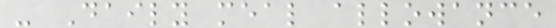- Daily meal allowance
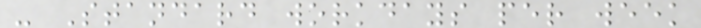- Standard workdays per week
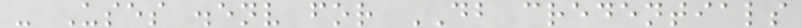- Uses .env for DB credentials
